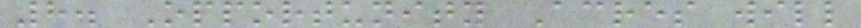8. Opportunity Acres will
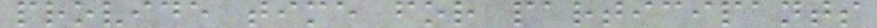provide time for participants
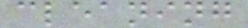cleaning
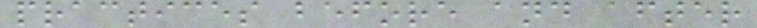practices before and after
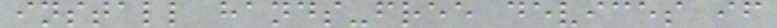install hands-free devices if
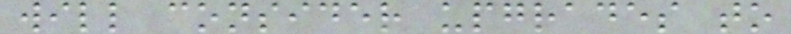will consider upgrades to
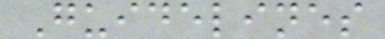Guidelines
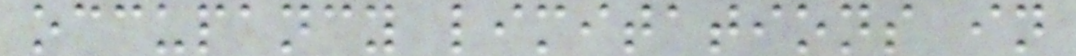occupancy limitations in
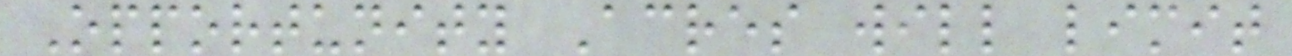Opportunity Acres will limit
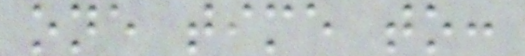one time to:
